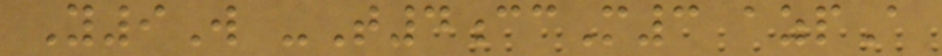Y9W -T4ccM3 azpA
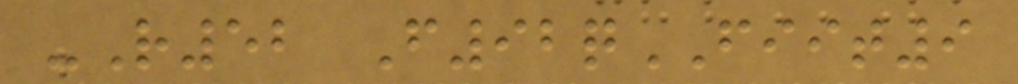-R52 F92qFIIT9
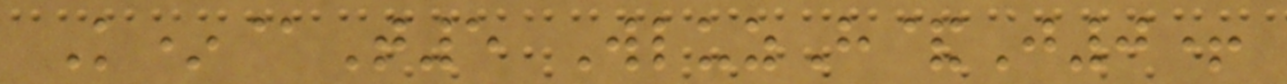K*@T5 WluzH&J0+
